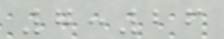7:26
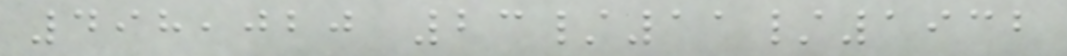498,020 23/11/1932
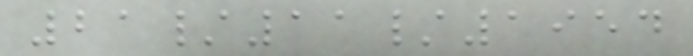21/11/1954
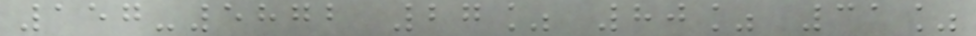157-5872 27% 80% 31%
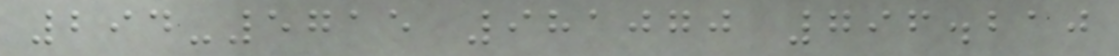294-5715 981070 796.210
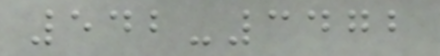542-3472
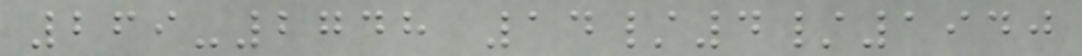269-2748 14/4/1940
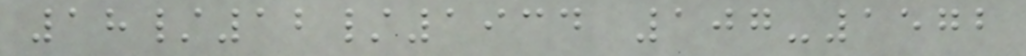18/12/1934 107-1572
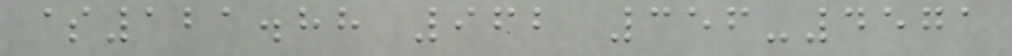$121.88 962 356-4571
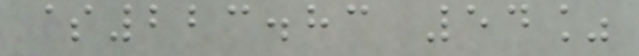$223.83 54%
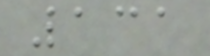131
